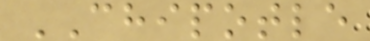CHIPOTLE
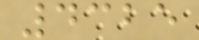4325
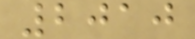2010
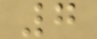7
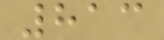813
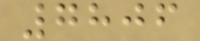7806
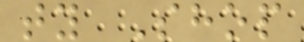ty Shop
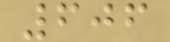606
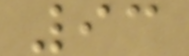93
